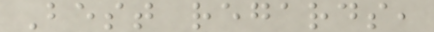Best regards,
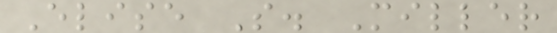Elise S. Miller
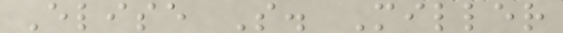Elise S. Miller
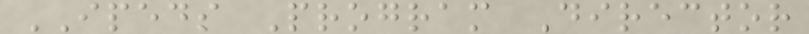IPEDS Program Director
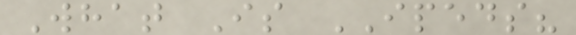What Is IPEDS?
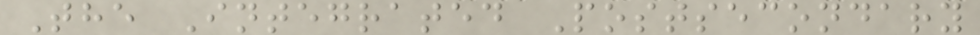The Integrated Postsecondary
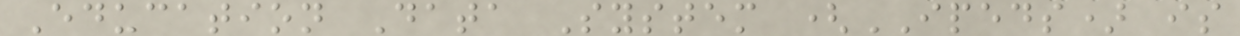Education Data System (IPEDS) is
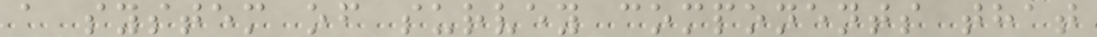a system of survey components that
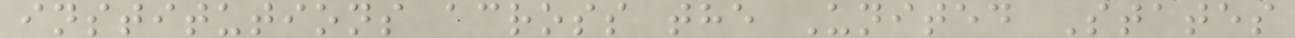institutions across the United States
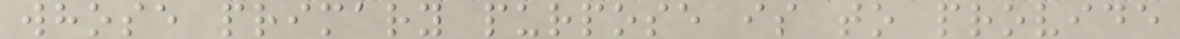whose primary purpose is to provide
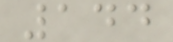144
